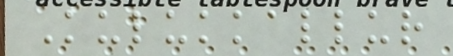Kulukkallur
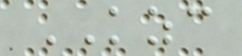KZC
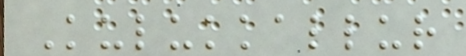Kulukkallur
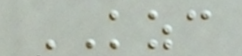KZC
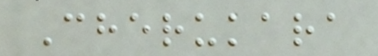Cherukara
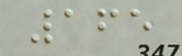165
